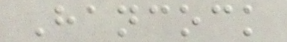Hancock
